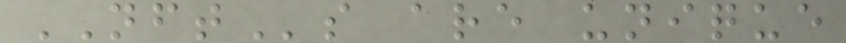NFTs are unique
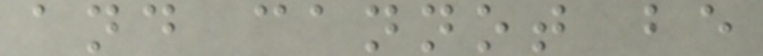and cannot be
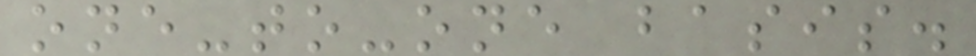one-to-one basis.
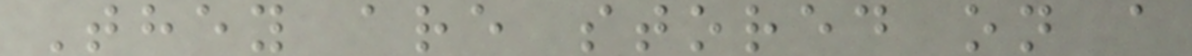They are stored on a
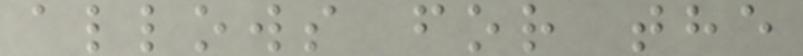allows for the
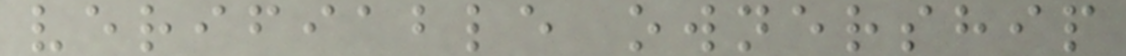verifiable ownership
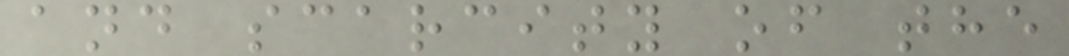and scarcity of the
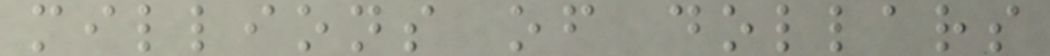millions of dollars
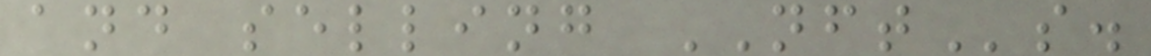and selling NFTs.
